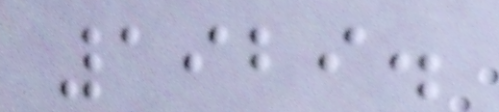1929.
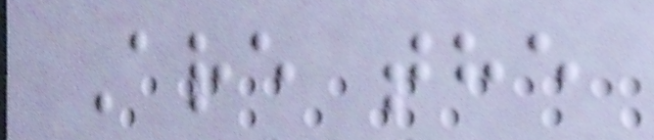Are the
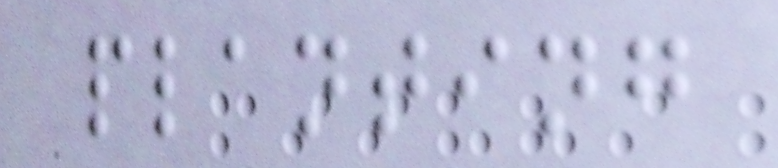planting
